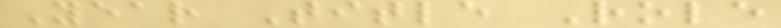Year Title Role
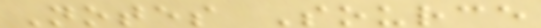Notes Source
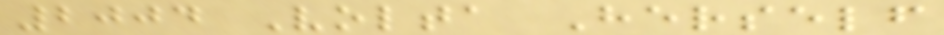2004 Volta Herself
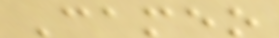Cameo
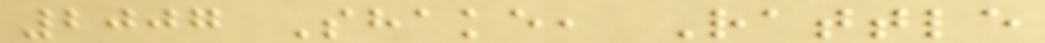2007 Shake, Rattle
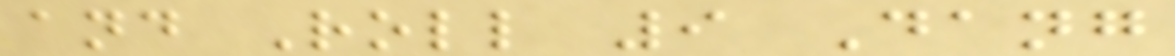and Roll 9 Dang
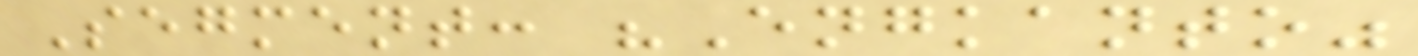Segment: "Engkanto"
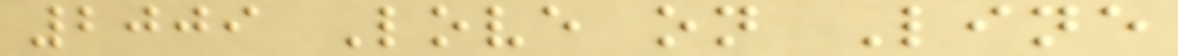2009 Love on Line
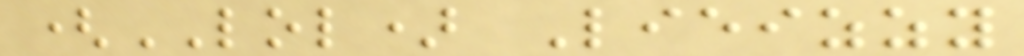(LOL) Lieizzy
